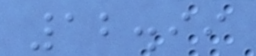12.99
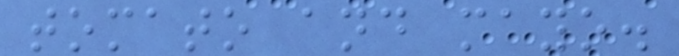tomato and mayo.
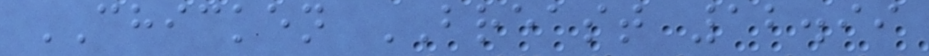CHICKEN BREAST 12.99
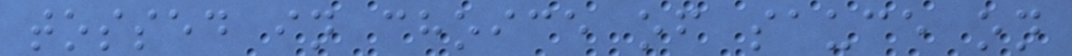tossed in choice of sauce on
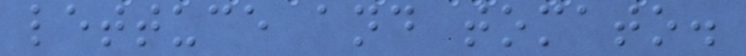lettuce and tomato.
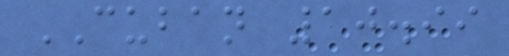CUBAN 10.99
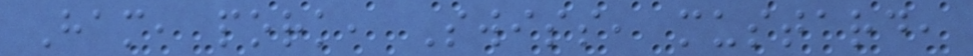Ham, pork, Swiss, mustard,
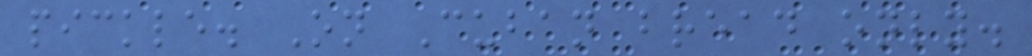pickle. On Cuban bread only.
